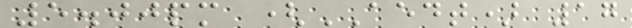5.00pm (AEDT) 17
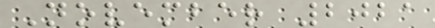November 2021
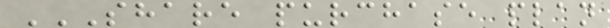SHARE PURCHASE PLAN
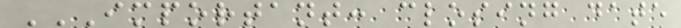IMPORTANT: CLOSING DATE
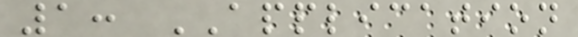1: APPLICATION
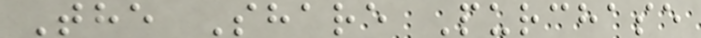The Share Purchase
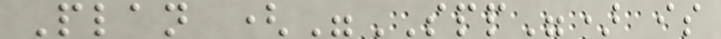Plan ("SPP") is
